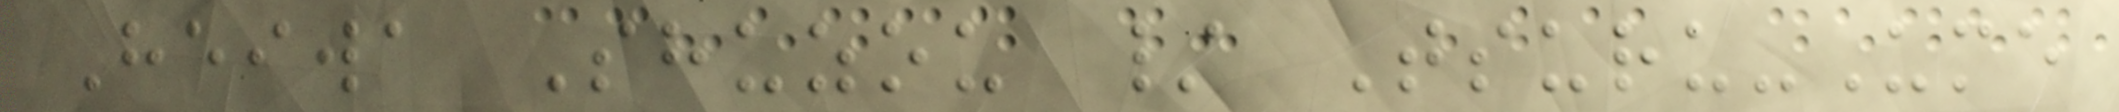Heiwa Shuzou / Tsuru-Ume
